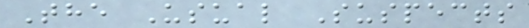The Usual Suspects
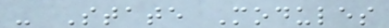- State Modules
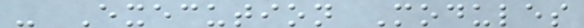- Execution Modules
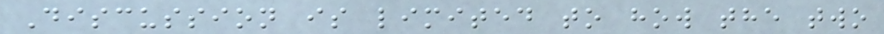Discussion is limited to how the two
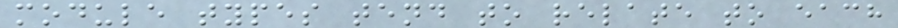module types tend to relate to each
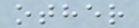other
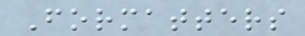Formatters
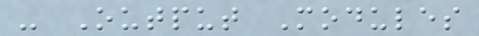- Output Modules
